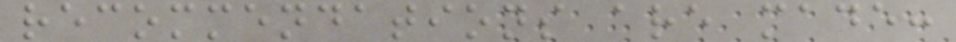recommendations are made:
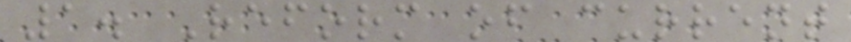1. Reform of current
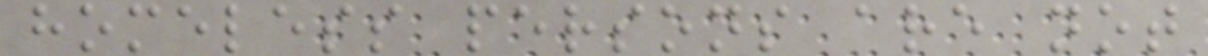homeless persons are not
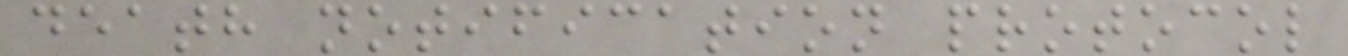death notification protocol
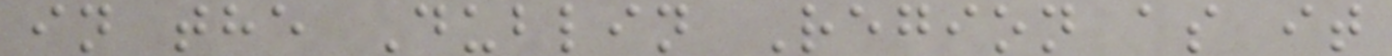in the Dublin Region as it
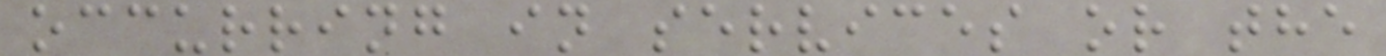occurring in services or the
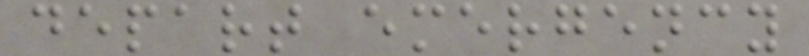depart emergency
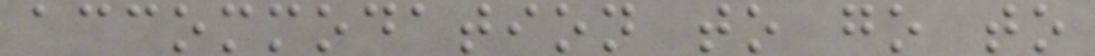accommodation to go to
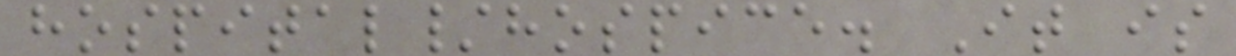hospital/hospice. It is
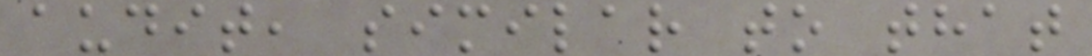audit, similar to that
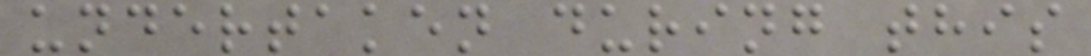undertaken during this
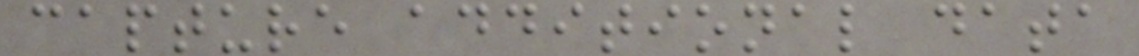capture additional data
